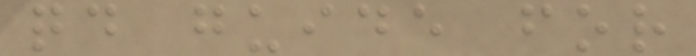qd guide for
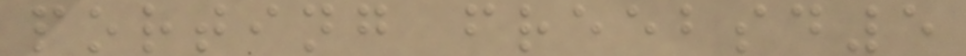porting freebsd5
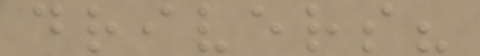drivers?
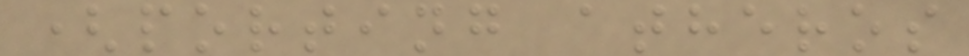(porting atheros
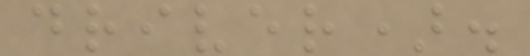driver).
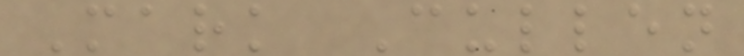Mark Cullen
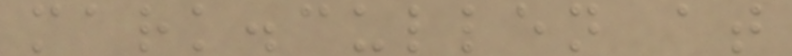mark.cullen at
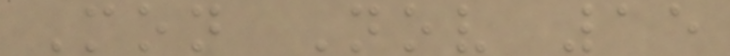Mon Nov 15
